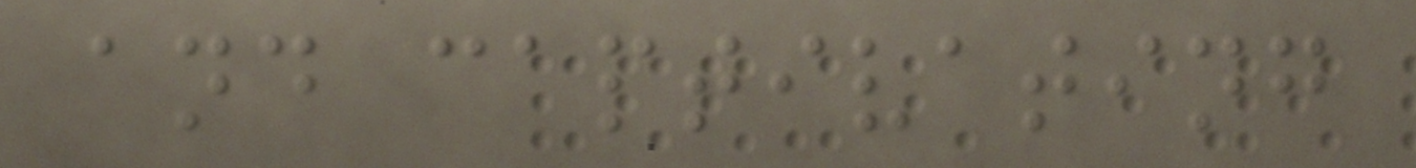and captivating
